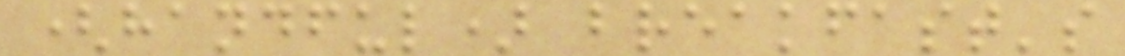(handful) breakfast's
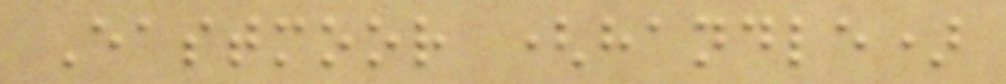Eastmoor (handle)
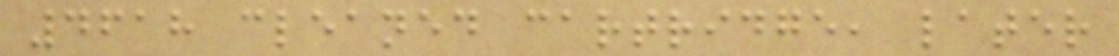4618 cleaned cartridge, later
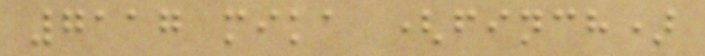7117 mika (finch)
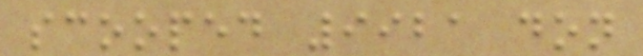scooped 9921 don
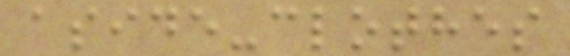aside-clothes
